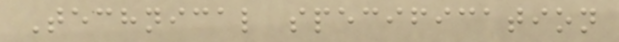Technical specification
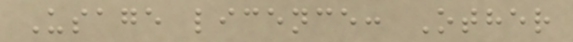Usage licence: Other
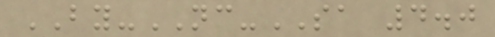BY-NC-SA 4.0
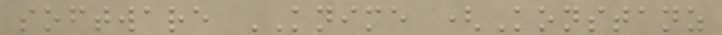software KNIME (Konstanz
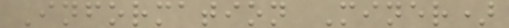Information Miner)
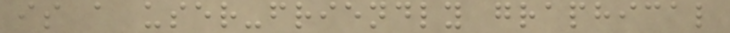is a user-friendly graphical
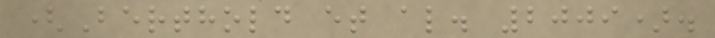(Berthold et al. 2009).
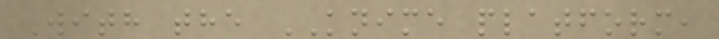With the KNIME platform,
